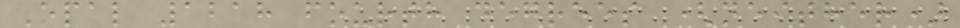Opal 1218 fourth degrees (neither)
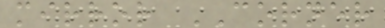mirror CORNER
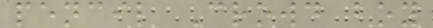pencil Crowd boy
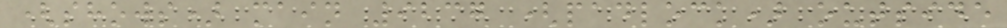(shows) main 9237 (padlock) outside
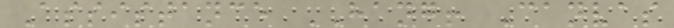Assistance HANG! Canvas
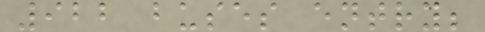922 buses entry;
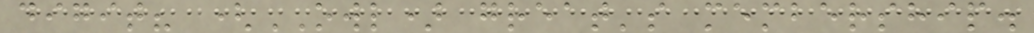digit? (OWL) great's membership.
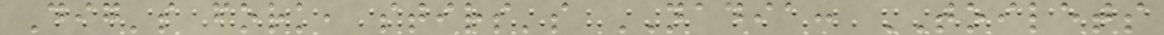Dig's fork, stirs's NADIA: TOILETS
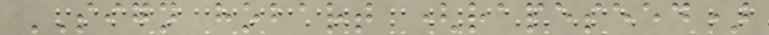SIGN hobart (rapeseed)
